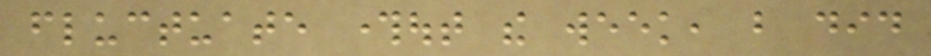fluctuate throughout the week, but did
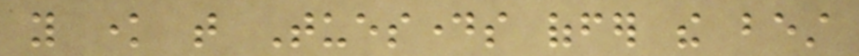you know that Tuesdays offer the best
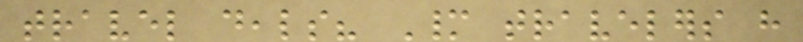travel deals? Many travelers have
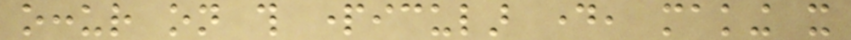occur on this particular day, making it
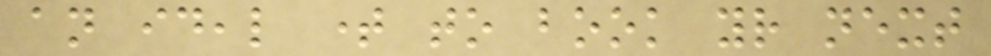an ideal time to book your next
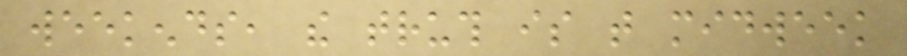weekends, the truth is that midweek
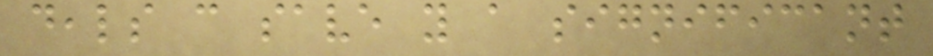deals can save you a significant
